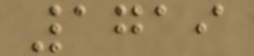1719
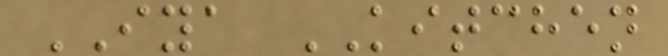IYA KITCHEN
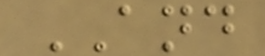AND
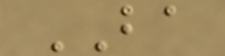BA
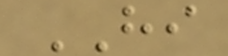HI
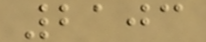2103
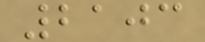2103
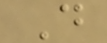D
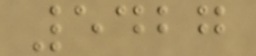5427
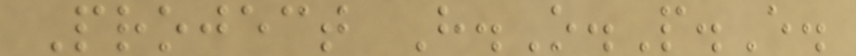Project H.O.P.E.
